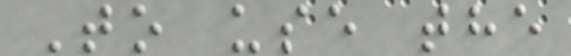To use the
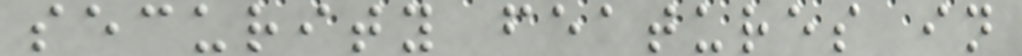security features in
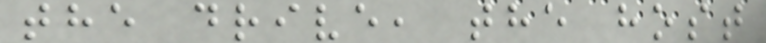the drive, the host
